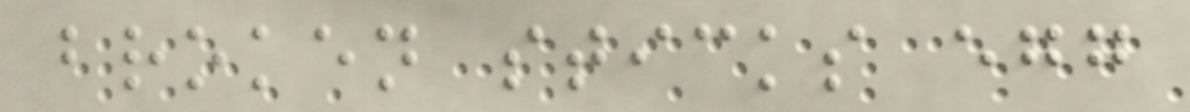broken sticks egg
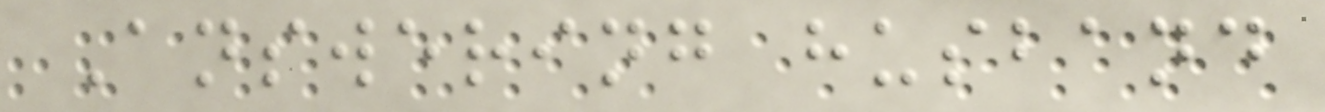Answering husband
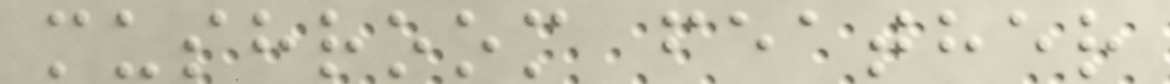mushroom feather
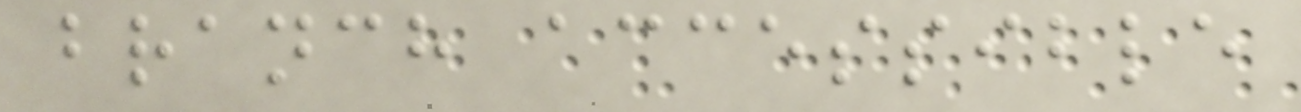branch accessible
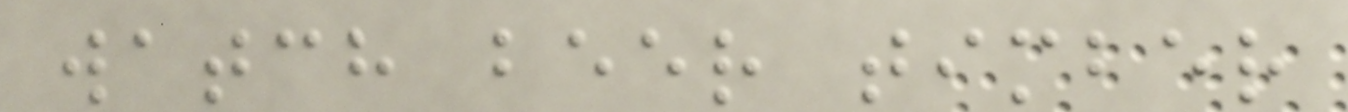watch beer timber
